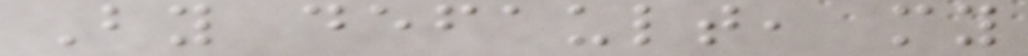By default, my
